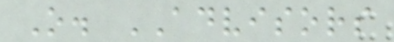O. ADVISORS
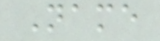Name
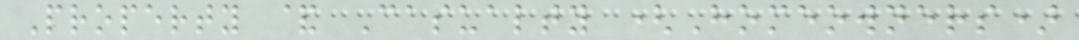Property & Casualty (Homeowners)
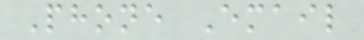Phone Email
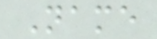Name
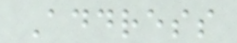Address
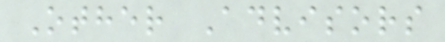Other Advisors
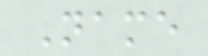Name
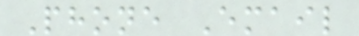Phone Email
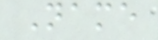Name
